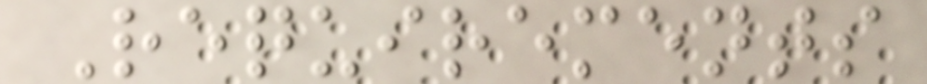Requirements
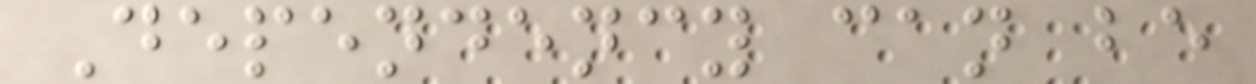Dependency can be
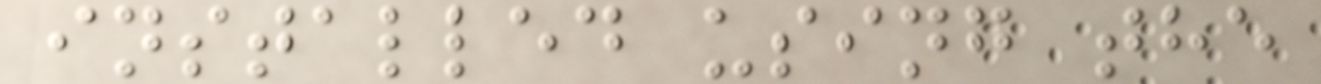installed using the
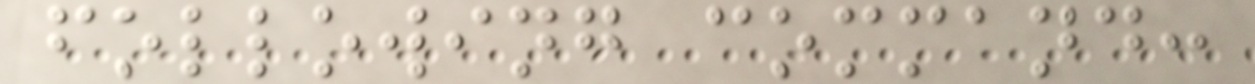following command:
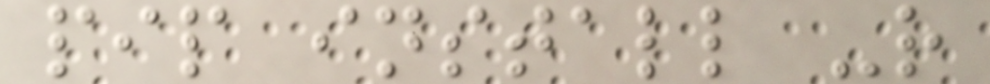pip install -r
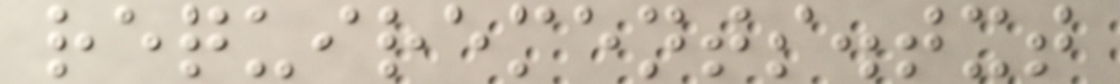requirements.txt
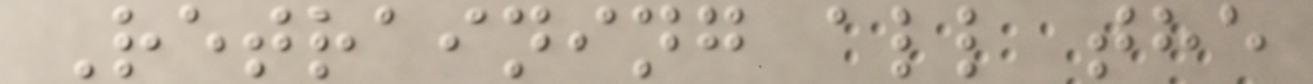Retraining all the
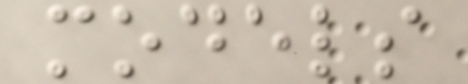models
